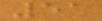51
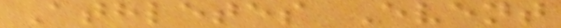Athletes Event
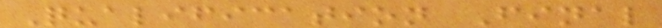Qualification Final
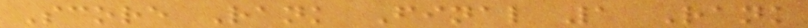Score Rank Final 1 Rank
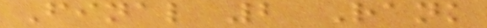Final 2 Rank
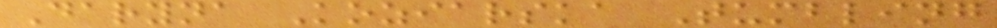Daryna Koziarska Tumbling
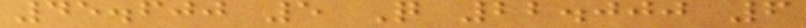45.600 5 Q 22.000 6
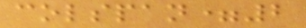colspan=2
